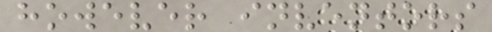however inventors
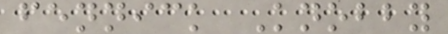fennick Knobby
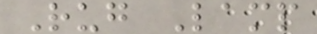Rug Lamp
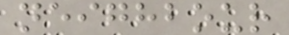neighbour
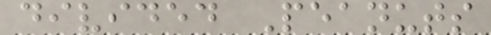divided Peanuts
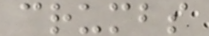crumbs
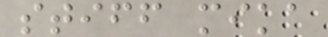stiff mika
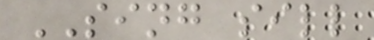SING sill
